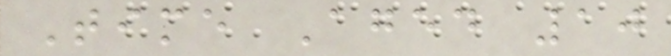Time Aged 10
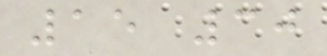15 30
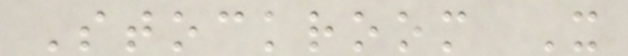Stockroom X
